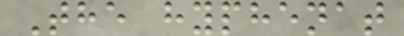The hyphenat
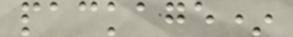package*
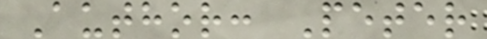Author: Peter
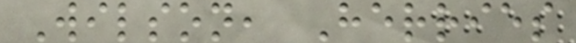Wilson, Herries
